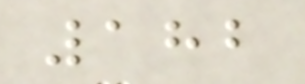182
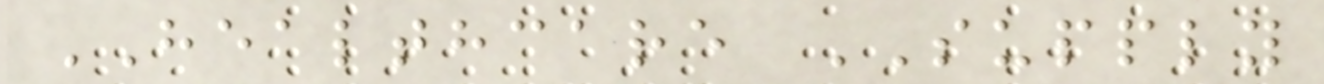HEALTHCARE SUPPLY
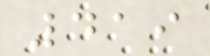419
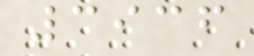3936
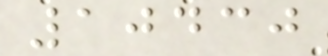10430
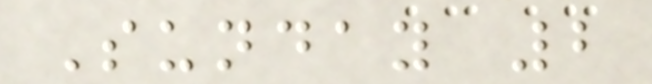Sunday 2
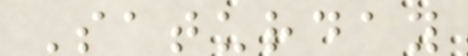Saturday
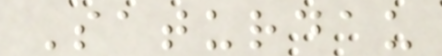Saturdau
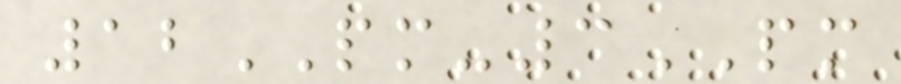12PM-3PM
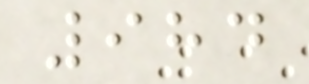984
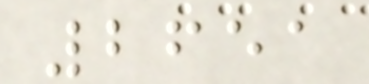2651
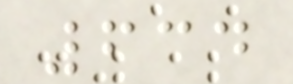634
